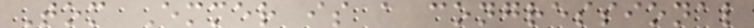Tom Emmer is a congressional
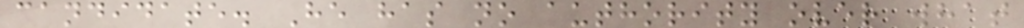candidate. He has no authority over what
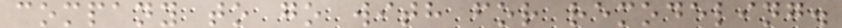company to go with for remodeling.
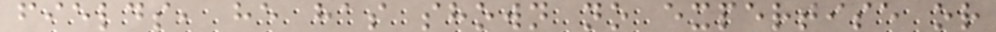fields, he has shown no expertise or
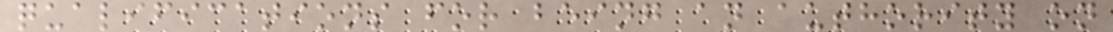qualifications for being an authority on
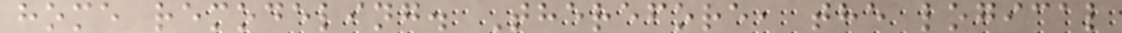home remodeling. Therefore, the logical
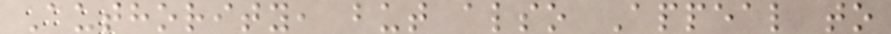Authority, but also Appeal to
